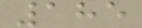185
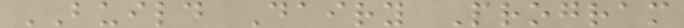BUILD Dairy Program
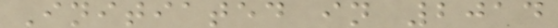Initiated in 2014
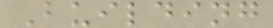Building
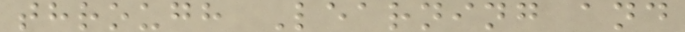through Learning and
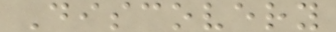Discovery
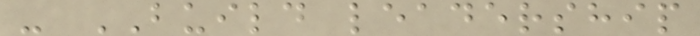- BUILD leadership
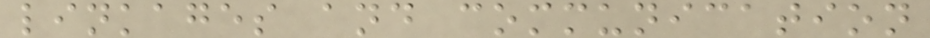linkages and communication
